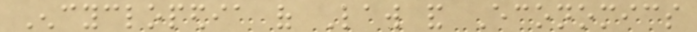Encyclopedia of Law and Economics
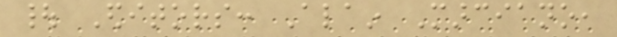| Editors: Alain Marciano,
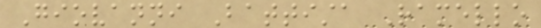Giovanni Battista Ramello
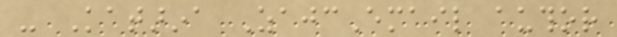- Katarina ZajcEmail author
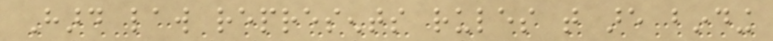Hard law represents rules that are binding
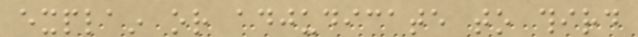explain or adjudicate to third
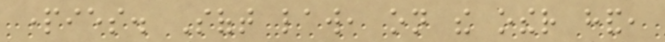parties. Soft law, on the other hand,
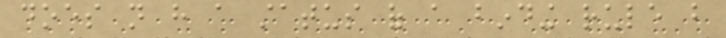does not have a status of a binding rule but
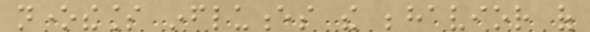nonetheless influences the behavior of
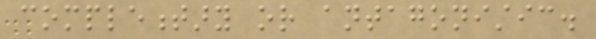complementary or antagonistic.
